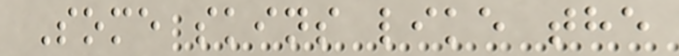Some skins like the
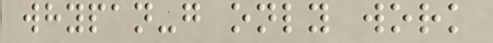whypan-g only work
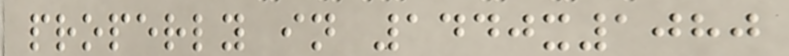properly in 1440x1080
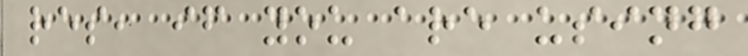res, if you are using
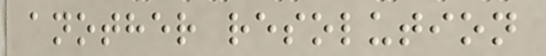another resolution
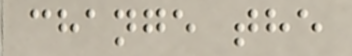change the
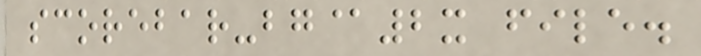scorebar-bg@2x file.
